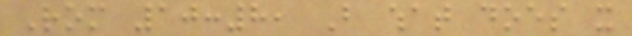Rom 10:8, But what does it
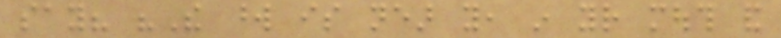say? "The word is near you, in your mouth and
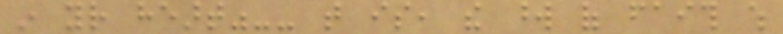in your heart"-- that is, the word of faith which
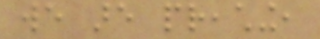we are preaching,
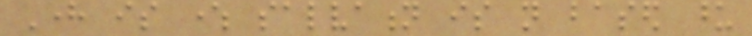Here is where salvation is not based upon
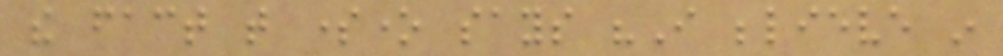the fact that someone says "I believe in
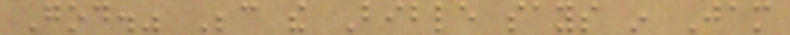God." Because the Bible says in Jam
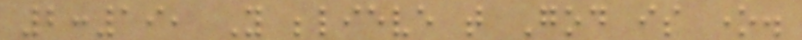2:19, You believe that God is one.
